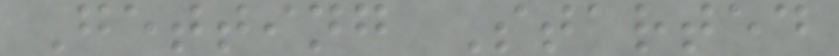Getting Started
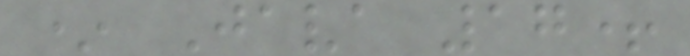* Java 17+
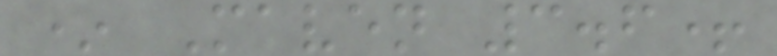* Maven 3.6+
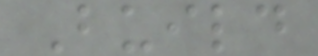Build
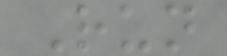Run
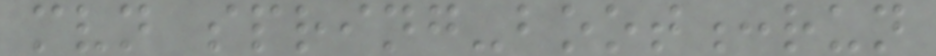mvn spring-boot:run
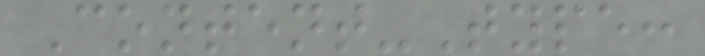Content-Type:
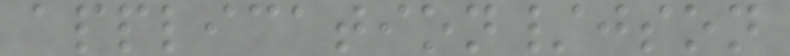application/json
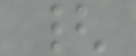{
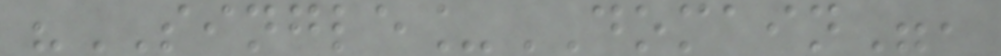"SINGLE_DOMAIN",
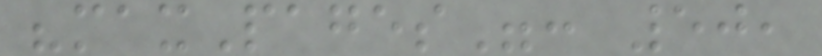"maxPages": 50,
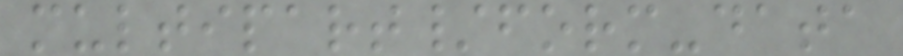multipart/form-data
